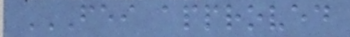FEI APPROVED
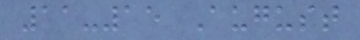11-15 August
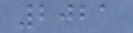2021
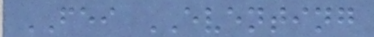FEI EVENTING
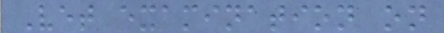Vet examination on
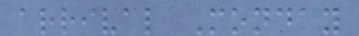arrival Monday
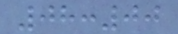08:00
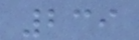239
